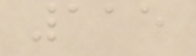115
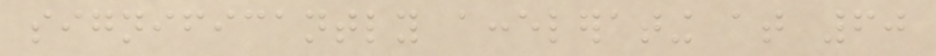significantly accelerating at 60
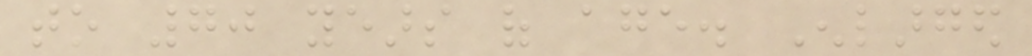to 70 years of age. Enlarged
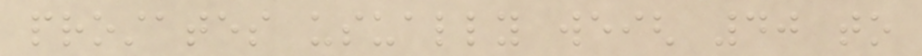prostates usually weigh 40 to
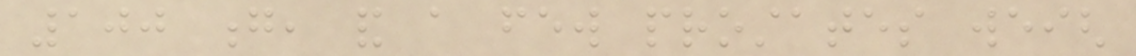100 g, and a few prostates weigh
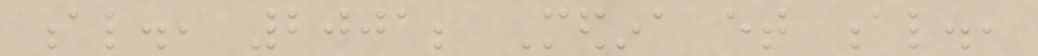al., 2001; Medina et al.,
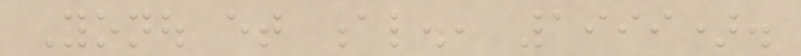Yonou et al., 1999).
